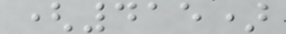(415)
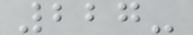227-
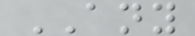ANY
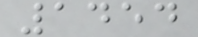1454
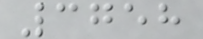3758
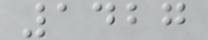1427
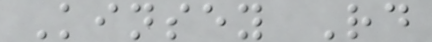Kinsey Rd
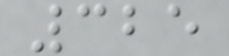325
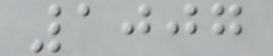1007
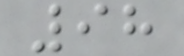98
